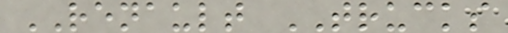RENAULT TRUCKS
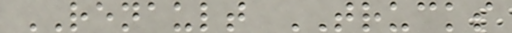RENAULT TRUCKS
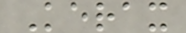Kerax
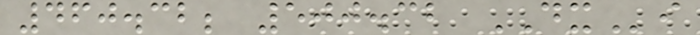460.32; 500.32 DXi
